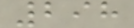298
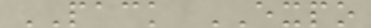PACK EXPO
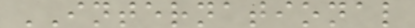INTERNATIONAL
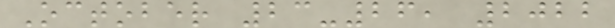October 23-26, 2022
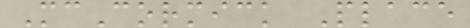McCormick Place
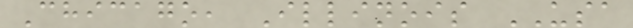Chicago, Illinois USA
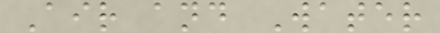Air and Water
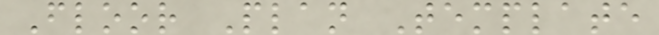Floor Plan Template
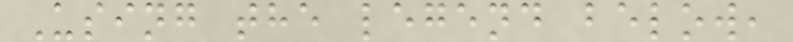Using the legend below,
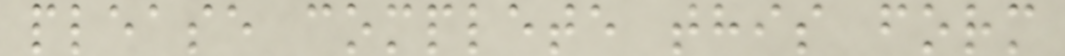please complete this form
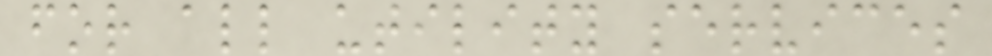for all utility services
